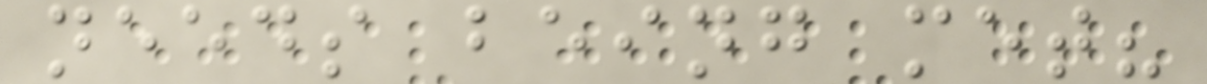needs being met?
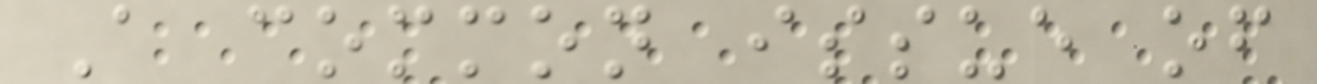A common issue of
